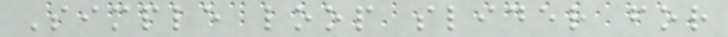Simple loop slider for
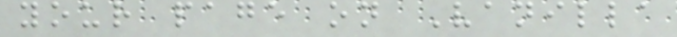your page on Vanilla
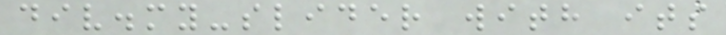div.my-slider with its
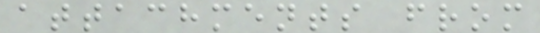attachments from
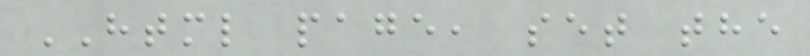HTML page, set the
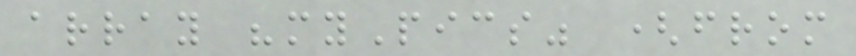array "myPics" (from
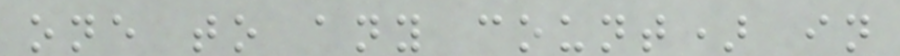one to any count) in
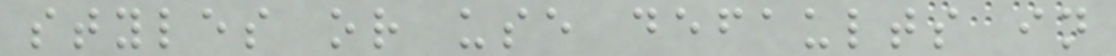styles or use defaults in
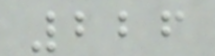226
